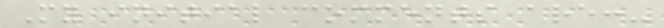My initial comments are:-
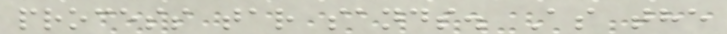process tar sands. As the
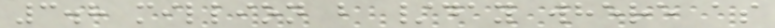3.8 million b /day where as
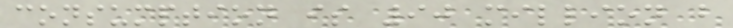consumption is 90 million b
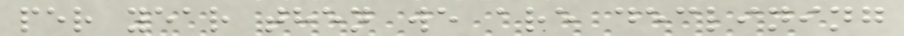per year then we are declining
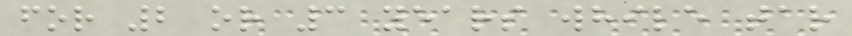for 2 or 3 years while tar
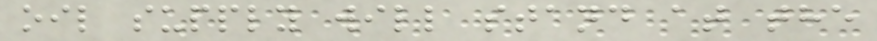oil supply will stand at the
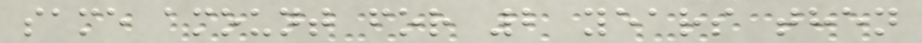same amount for 2 years then
